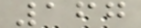167
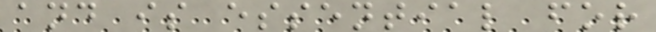and is essential for
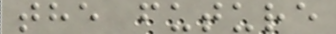the future
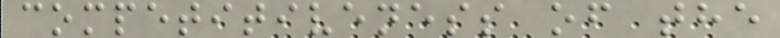competitiveness of the
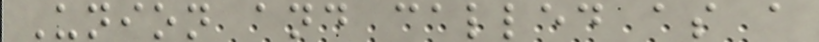Union and called as a
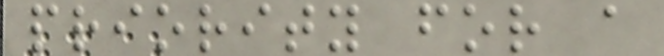priority for a
